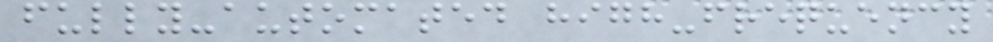fully-automated high-frequency
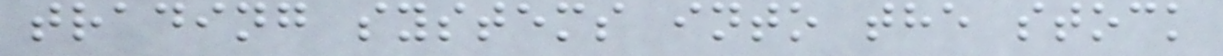trading systems into the stock
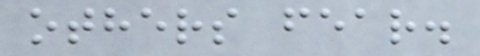others fear.
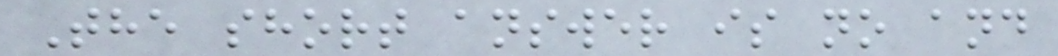The short answer is no and
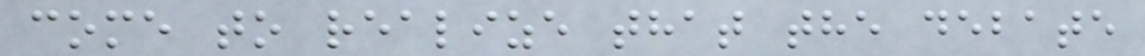come to realize that the debate
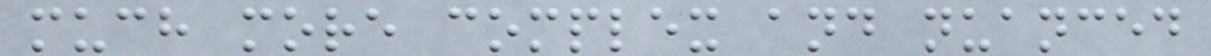much more complex and nuanced
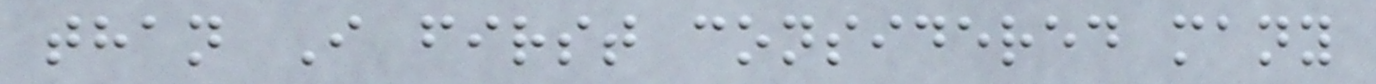than I first considered many
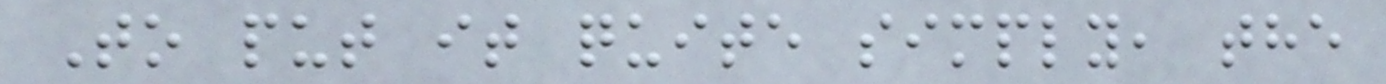To put it quite simply, the
